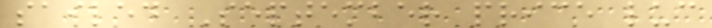sailed September price luc
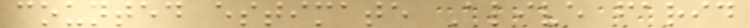counted estimate Alive farid
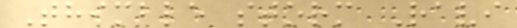Thimble storm Ravi
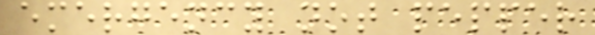emergency not pepper
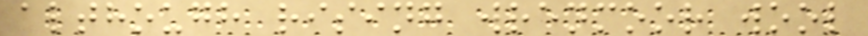although rising wrenmoor wool
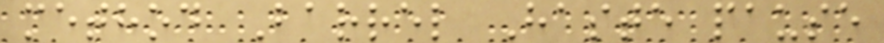method Barrel Haste pause
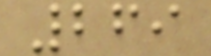269
